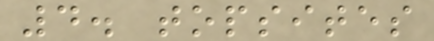4. topsites
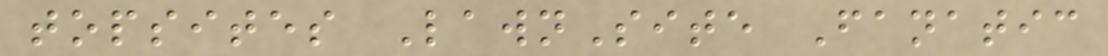topsites LawnSite Fanatic
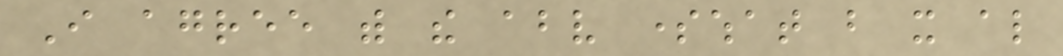I agree with the above somewhat but it also
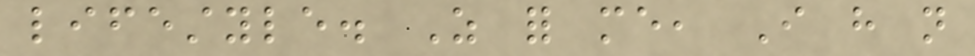lifestyle. As for me, I have not
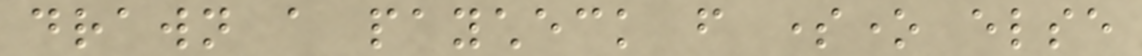drawn a paycheck from someone else
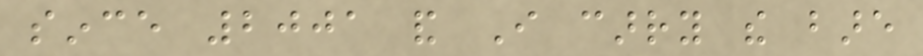since 2001 and I carry the bare
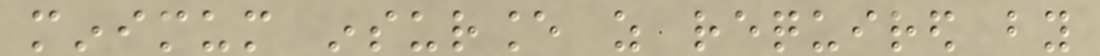minimum insurance as required by
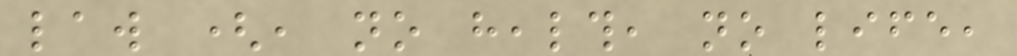law (, no health, no life,
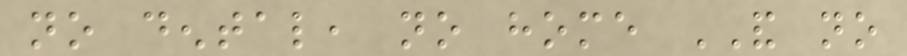no dental, no home AND no
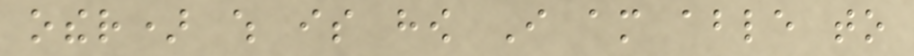other) which is how I am able to
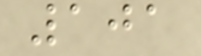101
